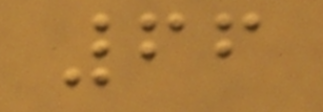66
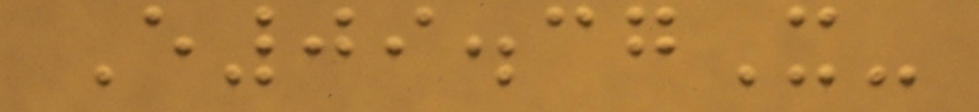E09.37X-
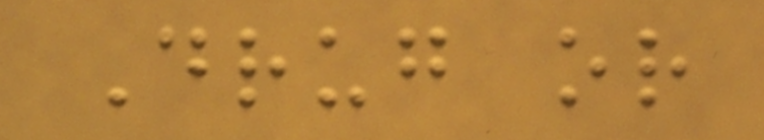Drug or
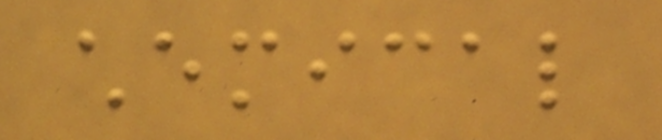chemical
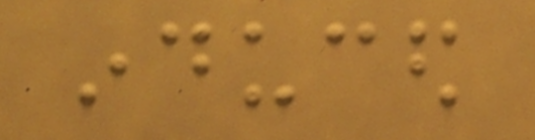induced
